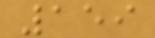159
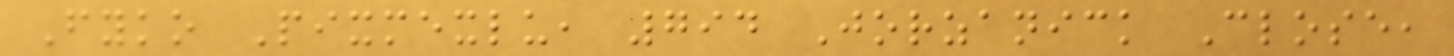Fyko Pixmexlu, 794 Jorzanick Close,
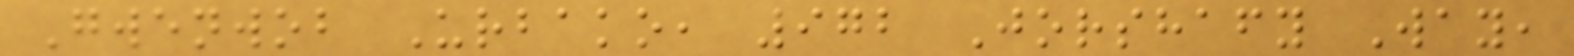Gwenwob Urbako, 972 Jorshafy Way,
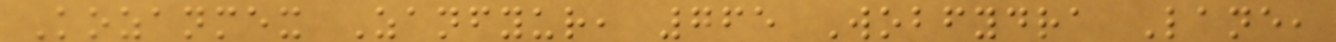Kozanmex Zanfyur, 765 Wobfydra Lane,
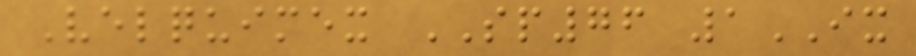Velquimex SP76 1IX
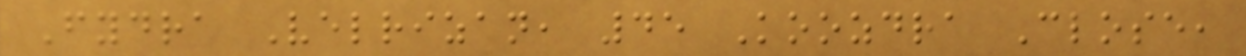Fydra Velrizan, 45 Koozdra Close,
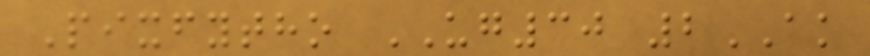Pixfytho UG30 2AK
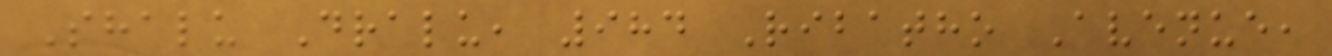Shalu Dralu, 984 Ribatho Avenue,
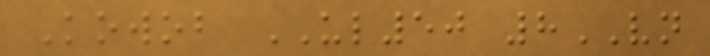Kowob UL50 8VN
